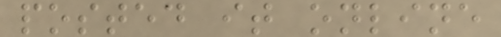posted it online
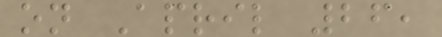on April 26,
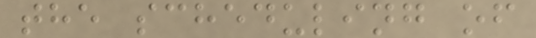the scheduling of
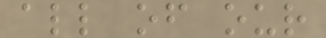all of our
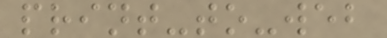print-to-web
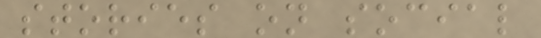stories on social
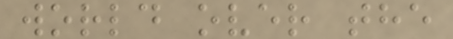world over the
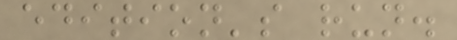edition's run.
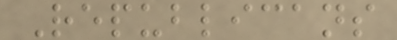Republicans
